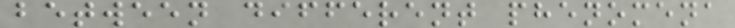between different phenomena
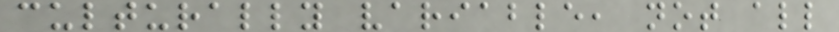culturally variable, not all
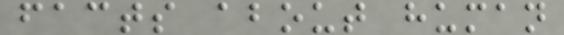facts about human
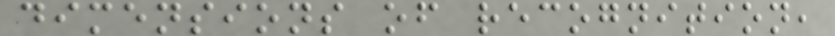dimensions of recognition,
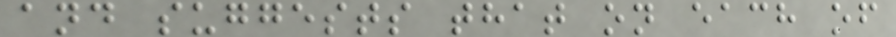and suggests that on each of
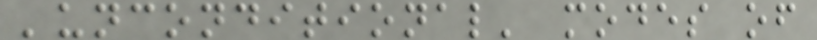'unconditional' modes of
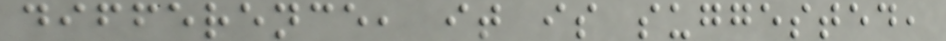difference, it is suggested,
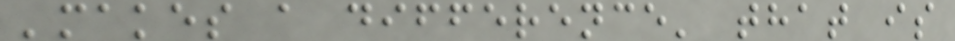'makes a difference' that is
